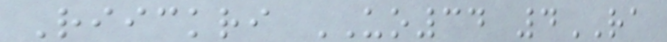Riickri UO34 4RA
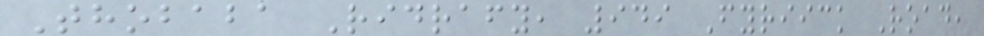Thobaba Ridrafy, 949 Fyriick Road,
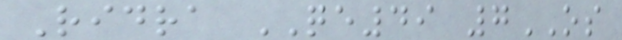Ridra QE49 7OS
